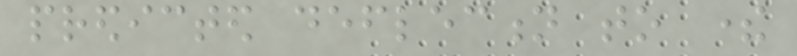predicted deflection to there
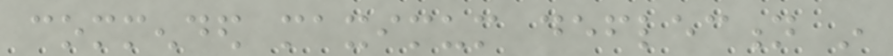commended maximum deflection in
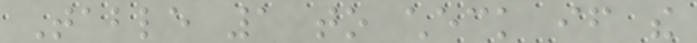Table 1 to check if the
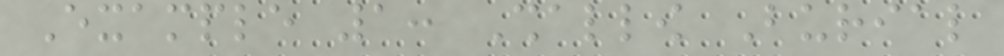Example 1: Shallow Burial
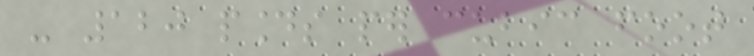- 120 pounds per cubic foot
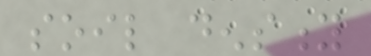soil density
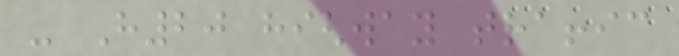- H20 highway traffic
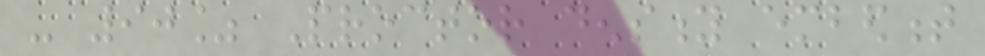- 90% Proctor density embedment
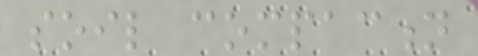soil compaction
